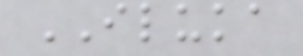ILUKA
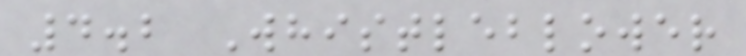4.2 Whistleblower
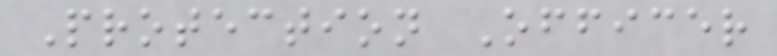Protection Officer
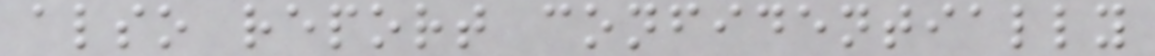also report confidentially
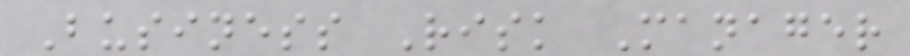Business Risk Manager
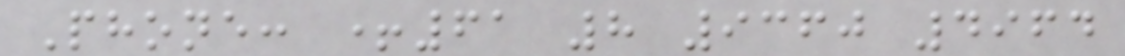Phone: +61 8 9360 4964
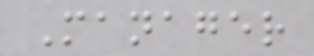Manager
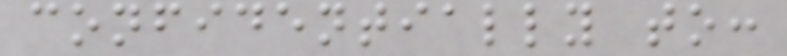confidentially to:
